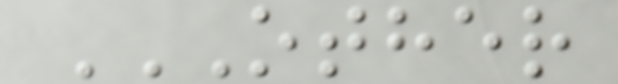OTHER
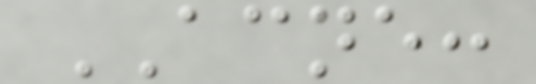ACNE:
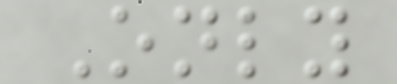Only
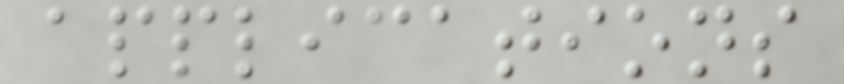applications
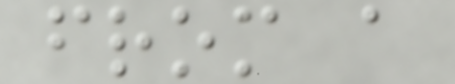from a
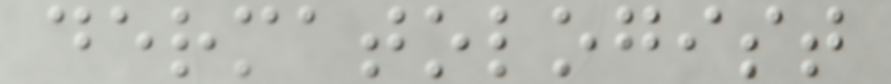dermatologist
